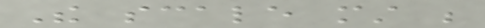The scale must be
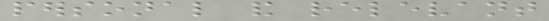personal and relevant
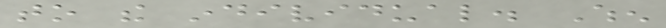to the individual. When
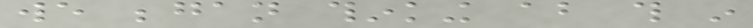we began thinking about this in
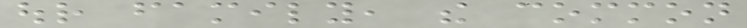our family, the common
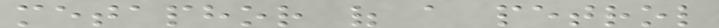metaphor of a petrol
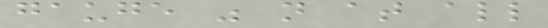gauge was not at all
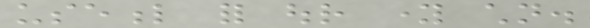useful for our young children.
